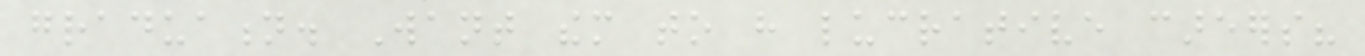graduation. Want them to have lucrative careers?
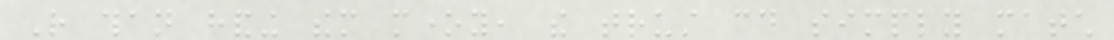Rather than handing them money, the trust could simply match
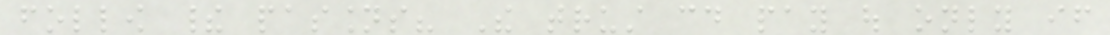follow their passions? The trust could pay out only if
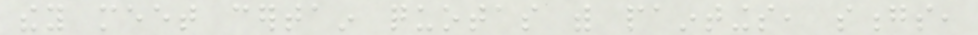they meet certain quotas with paintings, songs,
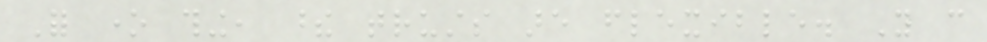For one thing, these trusts are flexible. You can
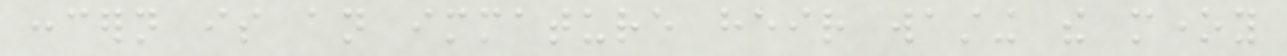concern is an immature heir wasting the money
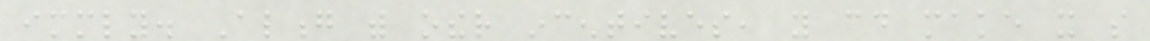immediately. Along with other incentives, you could make it so
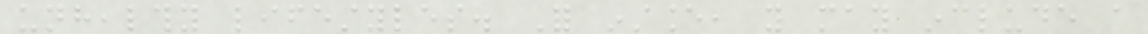unhealthy lifestyles. For instance, you may include a
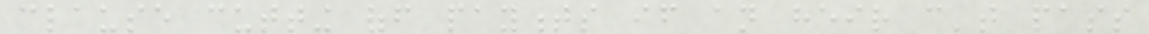clause cutting off payments if an heir can't pass
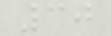30
